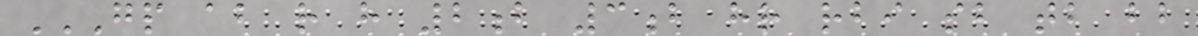GP AB R H 2B 3B HR RBI SB TB BB
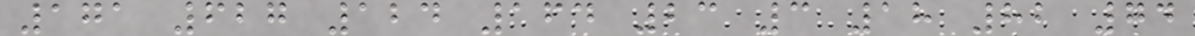171 627 124 164 23 3 18 82 74
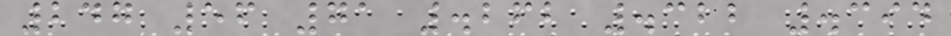247 56 71 .262 .322 .394
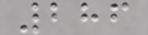286
